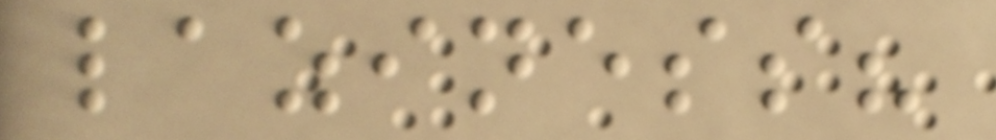laziness?
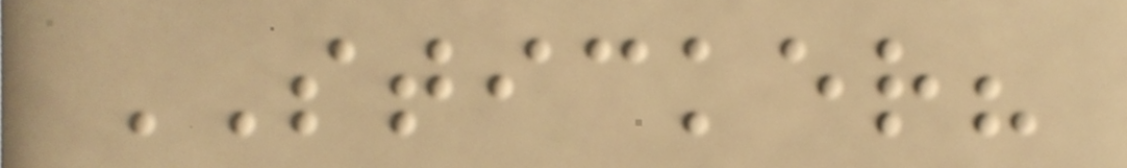STICKER?
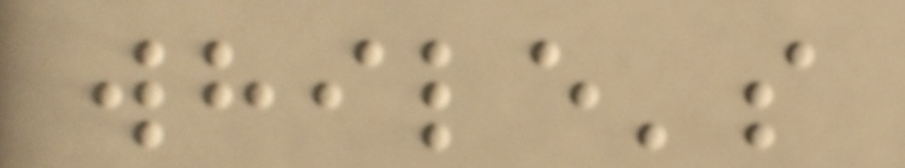while's
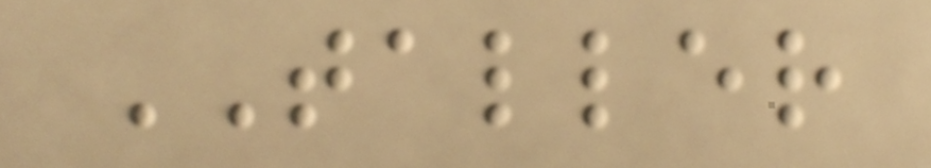TALLER
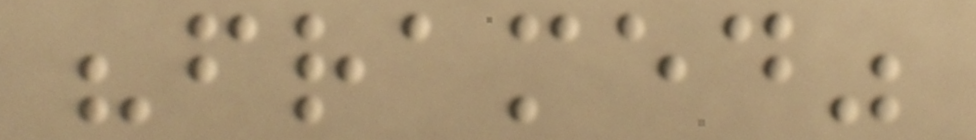"framed"
